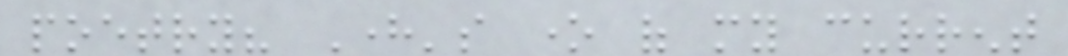poetry? Here's one of my current
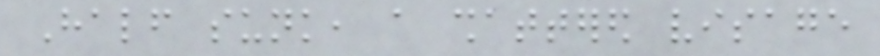Half sunk, a shattered visage
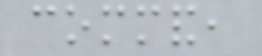command,
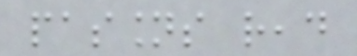passions read
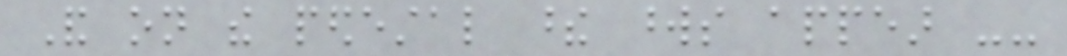And on the pedestal these words appear --
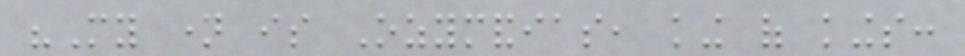"My name is Ozymandias, king of kings:
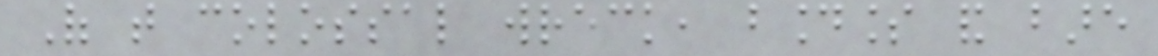Of that colossal wreck, boundless and bare
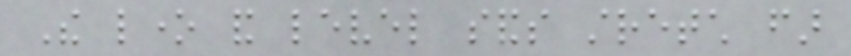The lone and level sands stretch far
